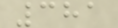381
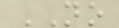NO
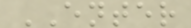ENTER
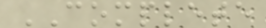COMPLETE
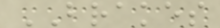BRAKES
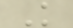K
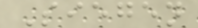Siegen
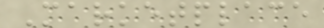Marketplace
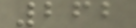262
